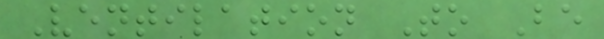Ventilation To Be
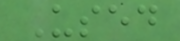Used
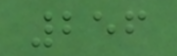256
